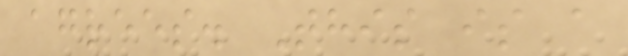agrees. This is a
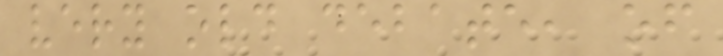very old debate, of
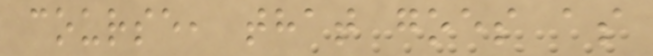course, that goes as
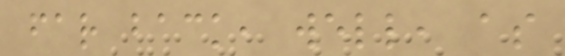far back, well, as
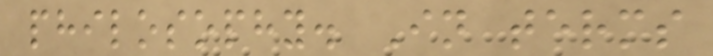philosophy. In terms
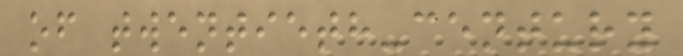of twentieth-century
